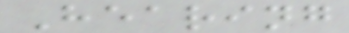Hearing
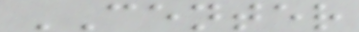CENTER
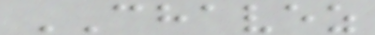CHAVEZ
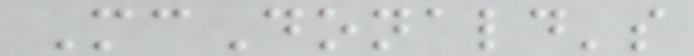McDonald's
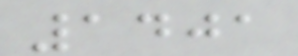1401
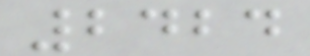2424
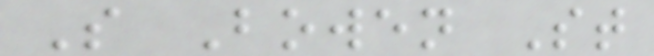S Bowen St
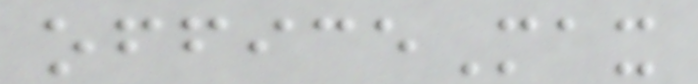officeMax
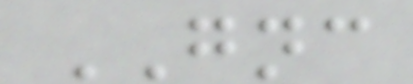GNC
